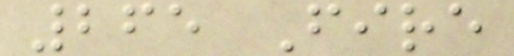265 Fire
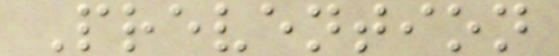Prevention
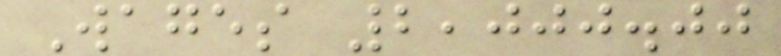Wages 2,000.00
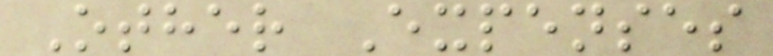Other Expenses
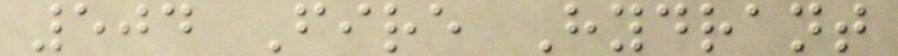504 Fire Hydrant
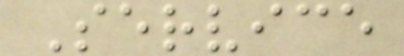Service
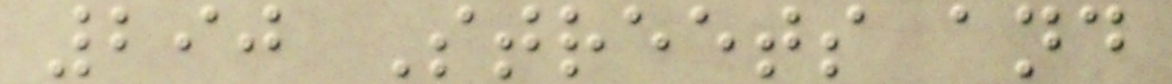290 Streets and
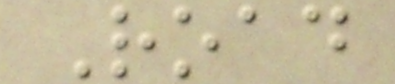Road
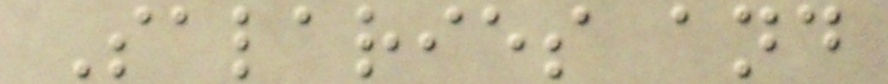Salaries and
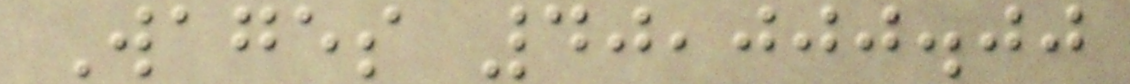Wages 40,000.00
